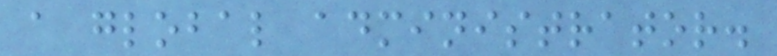a global administrator.
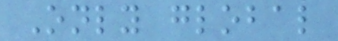Only global
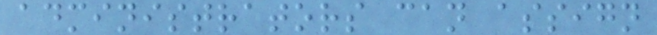administrators can assign
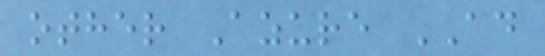other Azure AD
